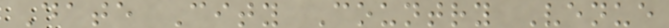Date City Country Venue
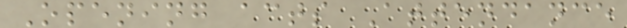Opening acts Attendance
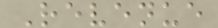Revenue
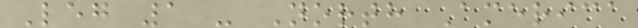Leg 1 - North America
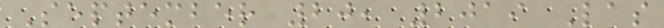September 20, 2019 Las
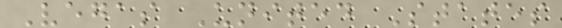Vegas United States
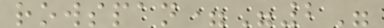rowspan="2"
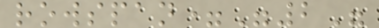rowspan="2"
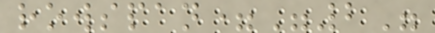rowspan="2"
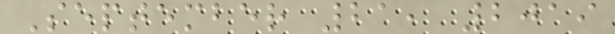September 21, 2019
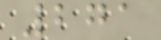271
